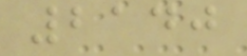2140
